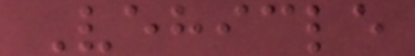Vehicle
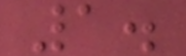1.
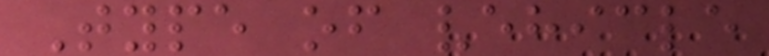Type of vehicle
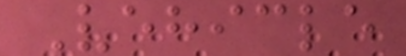Vehicle
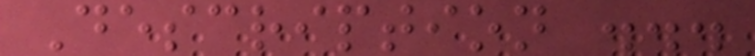Description ...
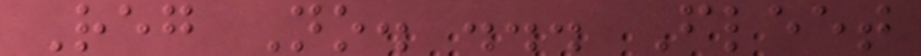Reg No. ... Fleet
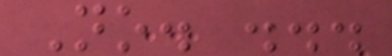No. ...
